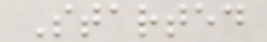Started
